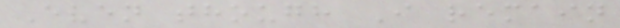Even though I remain
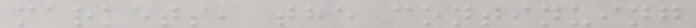markets, the continuing
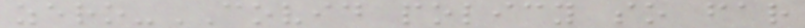zero-COVID policy so far
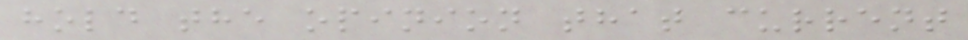hold the opinion that current
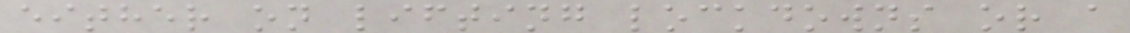either on lifting lockdowns or a
